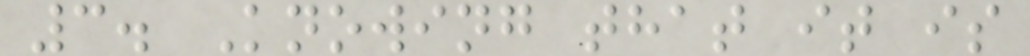3. Knowing that it is
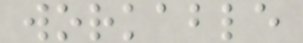workable
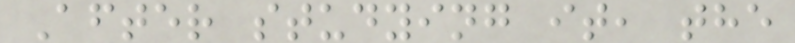After studying it, the
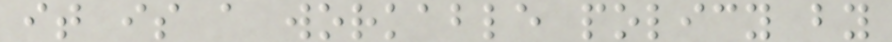it is a workable policy by
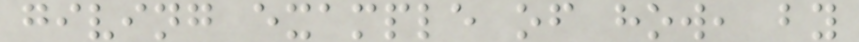giving example of how, by
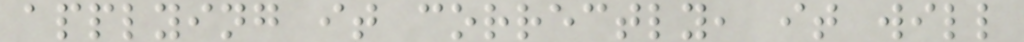applying it correctly, it will
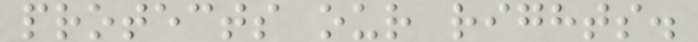protects our rights.
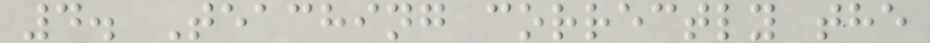4. Teaching correctly the
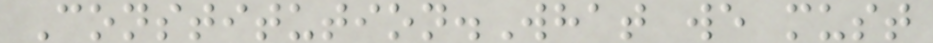Constitution.What we must
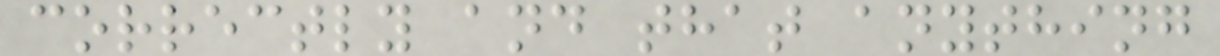correctly and that anything
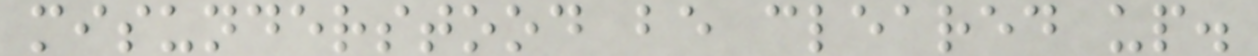misunderstood be cleared up.
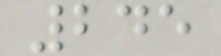245
